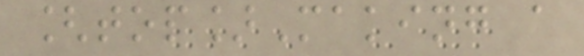[top]Making a
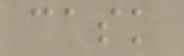cask
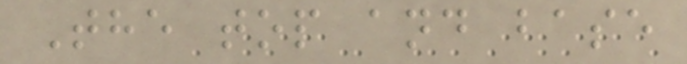The top and base
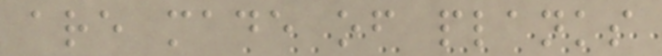are made of planks
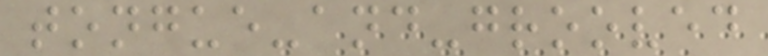tongue-and-grooved
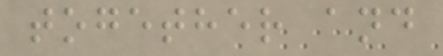together and
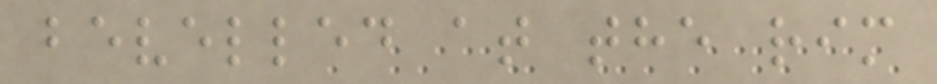bevelled at the rim
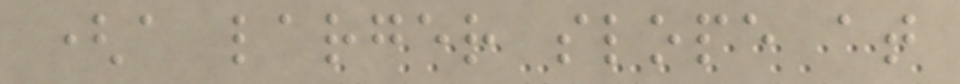(a larger slope at
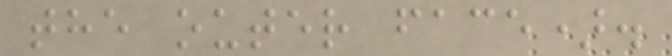the outer face).
